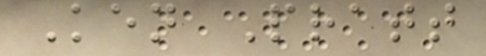Ken Pratt
